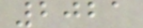2021
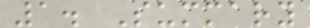1. Summary
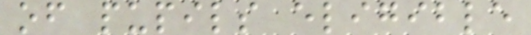of pupils eligible
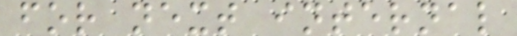for next internal
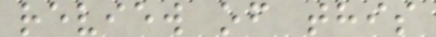review of this
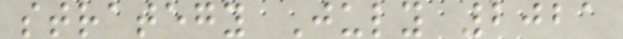strategy July 2021
